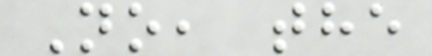No, the
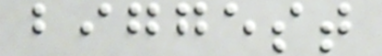biggest
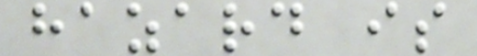hazard is
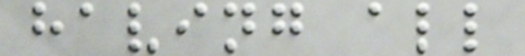having all
